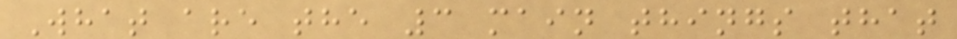What are the 3 main things that
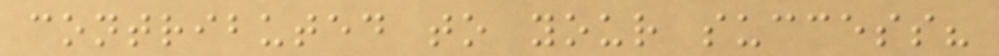contributed to your success?
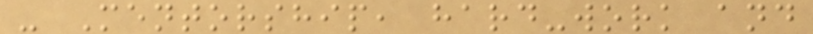- Mentorship, hard-work and
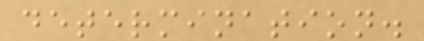determination.
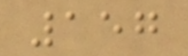157
